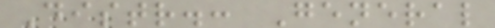Distr.: General
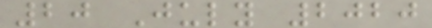20 July 2020
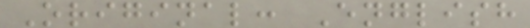Original: English
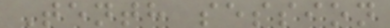Tenth session
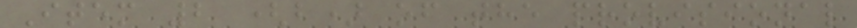Item 2 (b) of the provisional
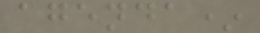agenda*
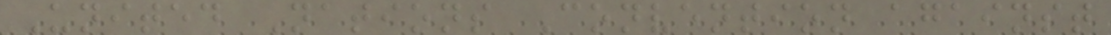United Nations Convention against
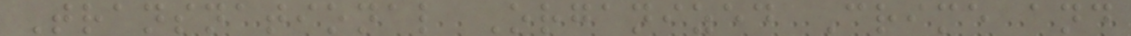Transnational Organized Crime and
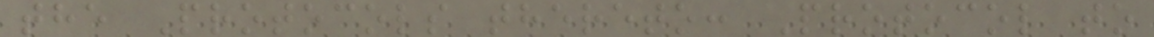the Protocols thereto: Protocol to
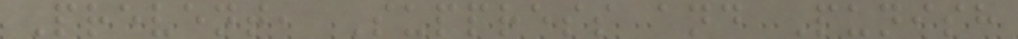Prevent, Suppress and Punish
